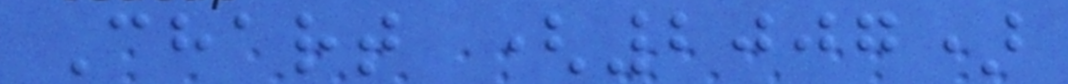Chart (2007)
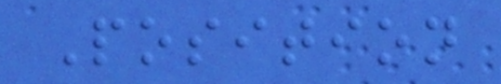Position
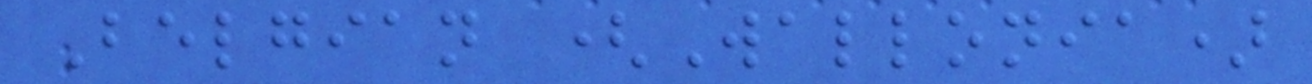Belgian (Wallonia)
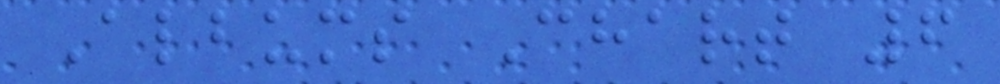Albums Chart 6
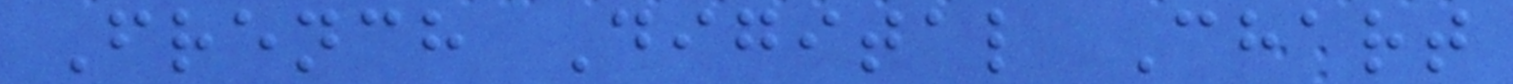French Digital Chart
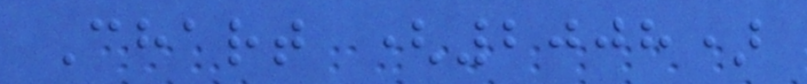Chart (2008)
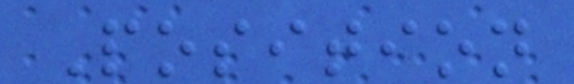Position
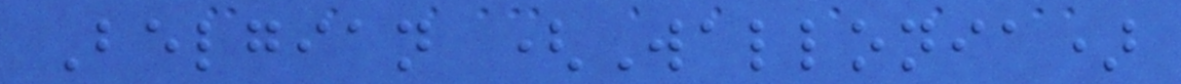Belgian (Wallonia)
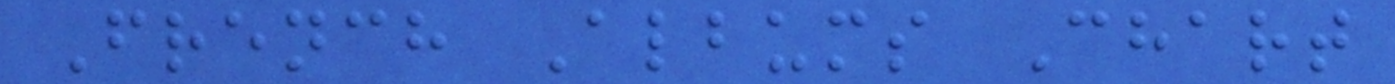French Albums Chart
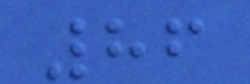86
